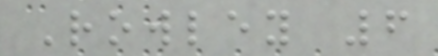Rowley 6
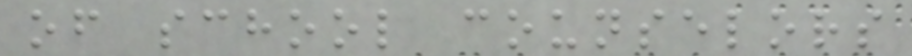of school counselors
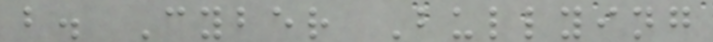b. Cyber Bullying
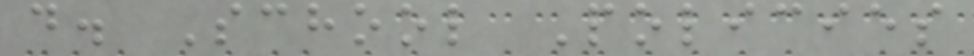d. School Policies
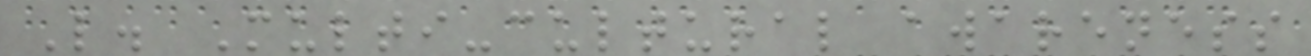L. Multi-cultural awareness
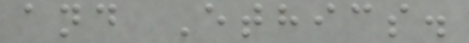and Ethics.
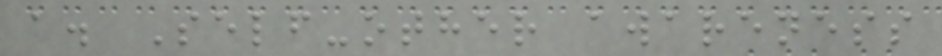a. Self-other awareness
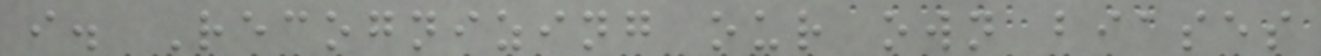i. Recognizing our own biases
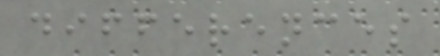differences
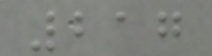217
